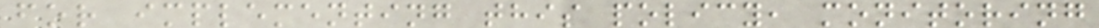for implementing this policy, monitoring
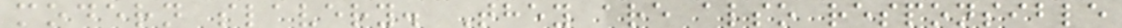modern slavery. They are also responsible
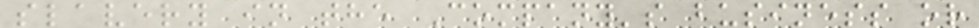slavery in the Company's business or
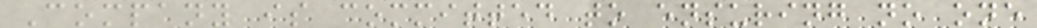Company is committed to ensuring no one
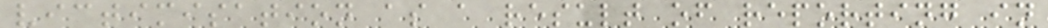victimisation as a result of reporting in
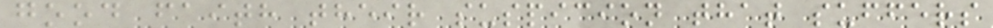good faith their suspicion that suffers
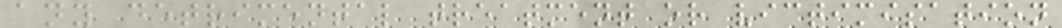any detrimental treatment or victimisation
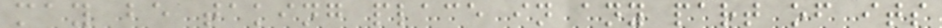may be taking place in any part of its
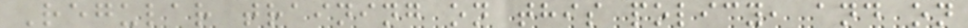Regular training on this policy, and on
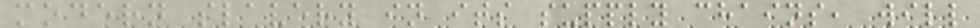modern slavery in its supply chains, will
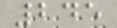245
